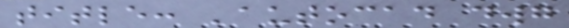title: 'autocad dwg
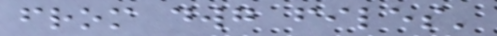from dwg files'
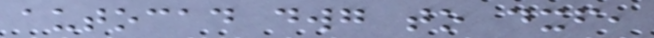autocad dwg to dxf,
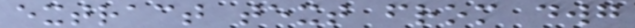extract text from dwg
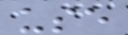use
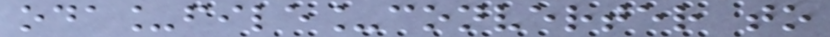oda_file_converter to
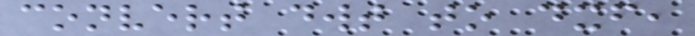convert dwt to dxf,
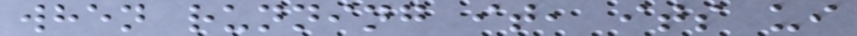when running it, its ui
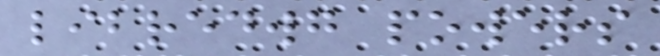libredwg powers
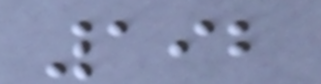192
